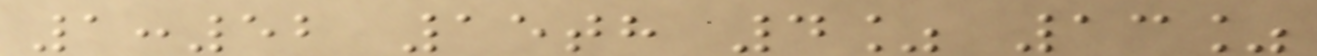1:52 15th 4% 13%
